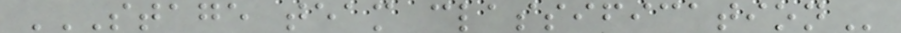STAGE TEAM CLASSIFICATION
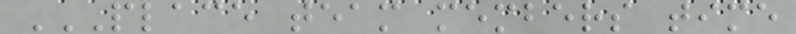PLACE TEAM MEMBERS TIME
